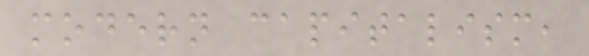modern capitalism,
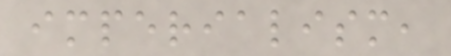imperialism,
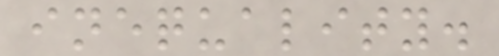inequality.
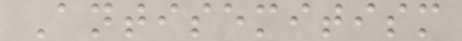Antisemitism
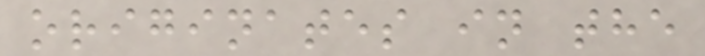originates in the
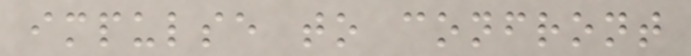impulse to confront
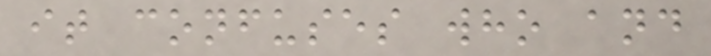it confuses who and
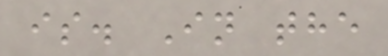is. In the
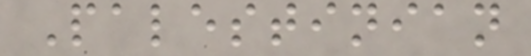Palestinian
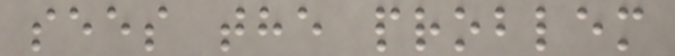sees the problem
